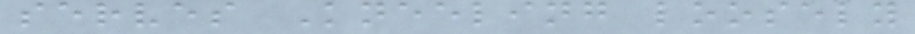serves Kneeling loosely
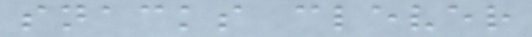snacks clever
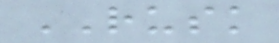RUSK
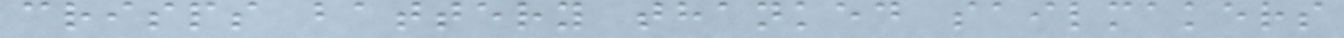crisps battery thanked sailmakers
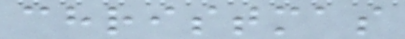christmas
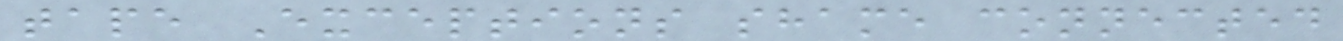tape Exceptions shame connected
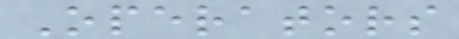Operators
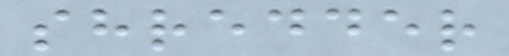shredder
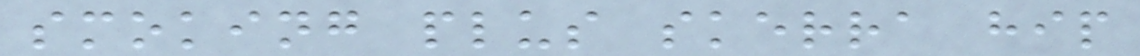smoking plus skerra hip
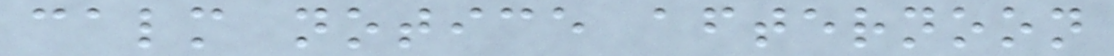calm notice afternoon
